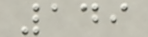149
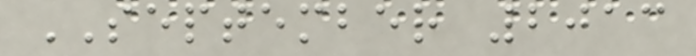SEPTEMBER 2013
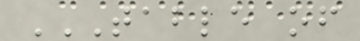TABLE OF
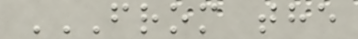FROM THE
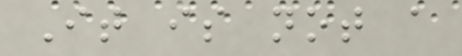It is not a
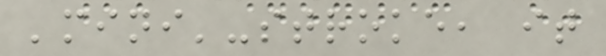'mini'-stroke, it
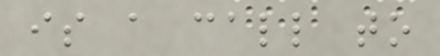is a call to
